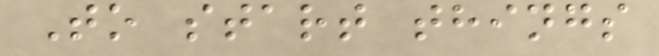To start things
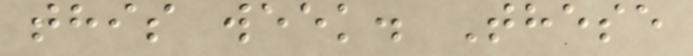this week. These
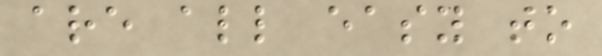are all easy to
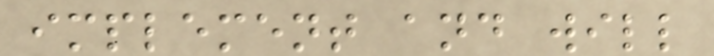implement and will
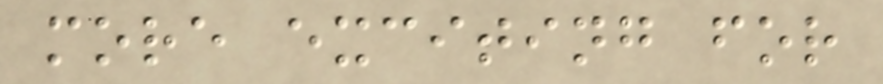more exciting for
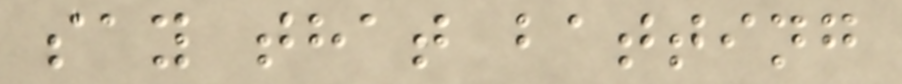say that batting
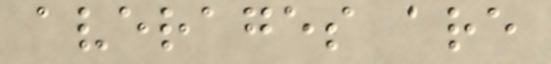averages are
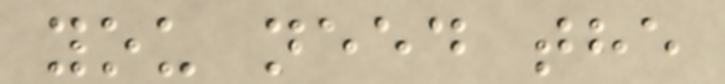you need the
